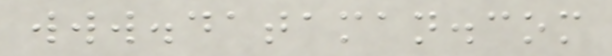www.dataman.com
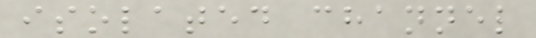isolated channel
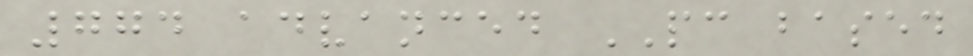774 advanced PC based
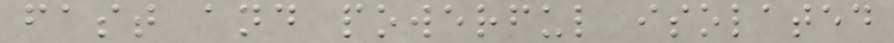fast and powerful isolated
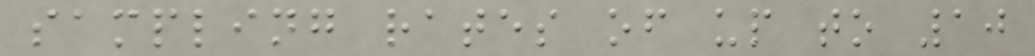sampling rates of up to 10
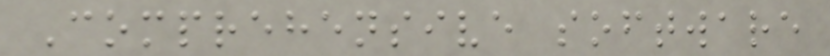Comprehensive software
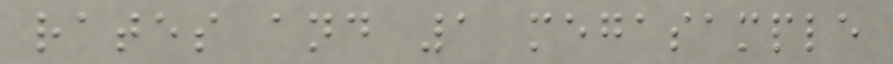rates and 1 megasample
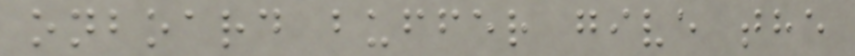onboard buffer give the
